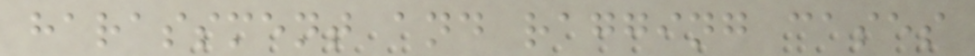harassment and ragging cases
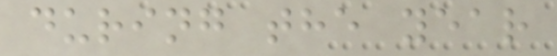during the year
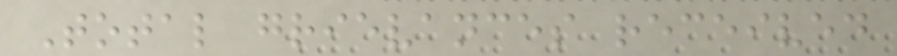Total grievances received
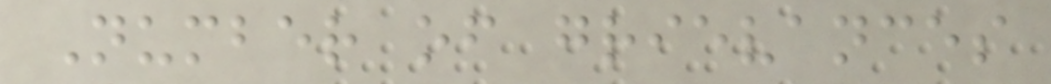Number of grievances
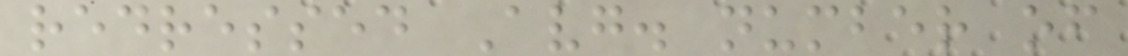redressed Avg. number of
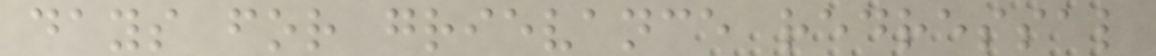days for grievance redressal
